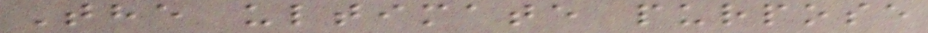The ultimate purpose
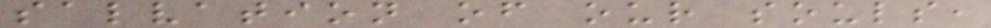salvation of our souls,
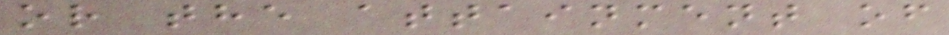or the attainment of
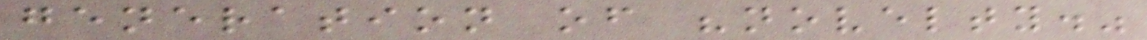generation of "novelty."
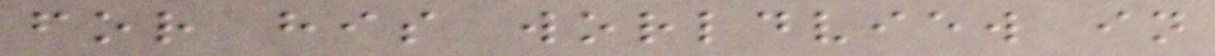for his worldview in
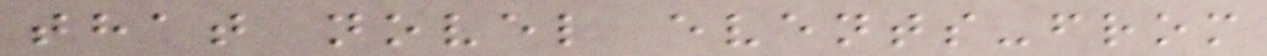that novel events-from
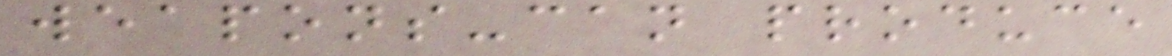weapons-can produce
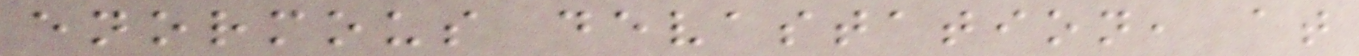enormous devastation, at
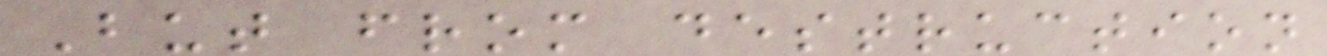But from destruction
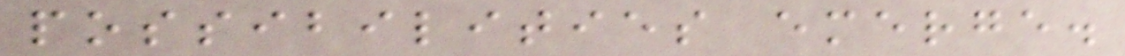possibilities emerge.
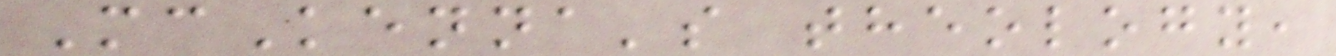McKenna's theology,
